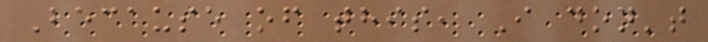Because of this, I don't
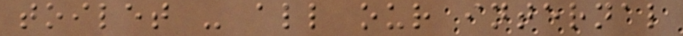toilet - all our internal
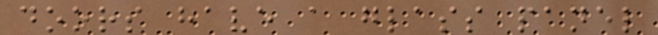doors have a glass panel
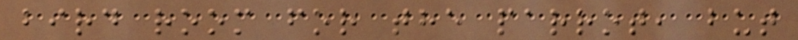bird room for the parrot, but
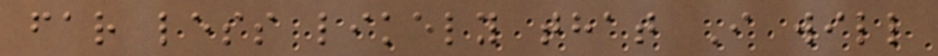far less likely that I will
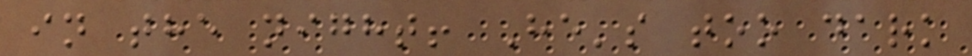in the night! He's too dark
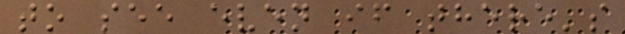to see even if there's
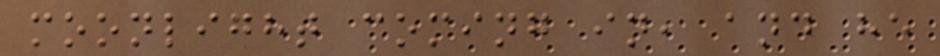moonlight coming in, and he
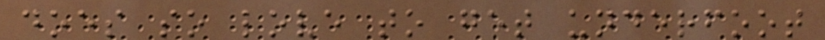does so love to get underfoot
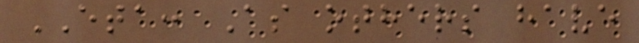ETA: As others have
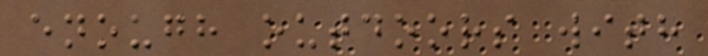enough outdoors with
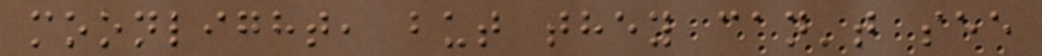moonlight, but they can't see
